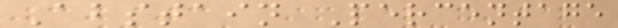Abstain Percentage
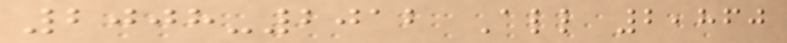2008-2012 All 2,860
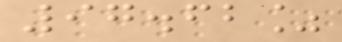97.62%
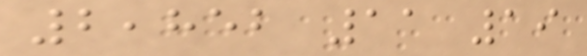2,852 11 19
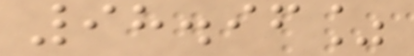98.96%
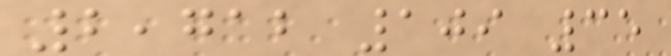2,712 109 35
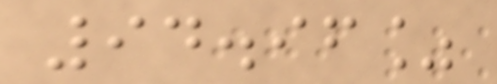94.96%
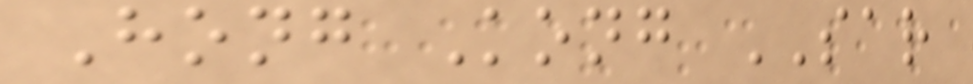Hong Kong SAR
